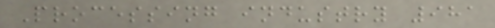Processing industry 981
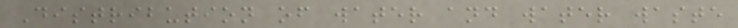Distribution of water and water waste
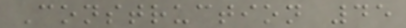Construction 45
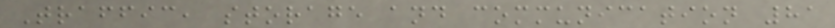Traffic, storage and communication 81
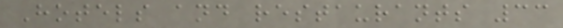Hotels and restaurants 33
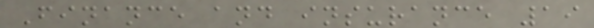Finance and insurance 19
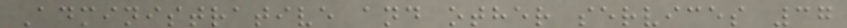Administrative and other services 37
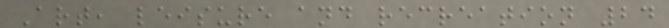Art, leisure and recreation 24
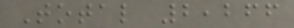Total 2,266
